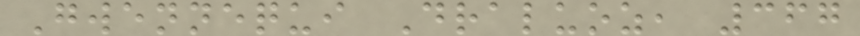Gwennequi Draluoz, 367
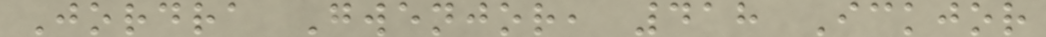Jordra Gwenjor, 418 Ickjor
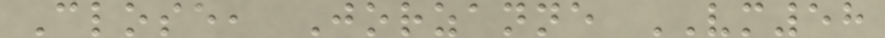Close, Jorzanne VM58
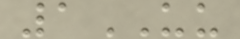1UU
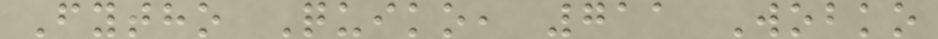Fytho Quiko, 711 Wobko
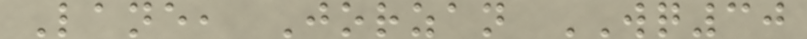Lane, Jorzan WQ30
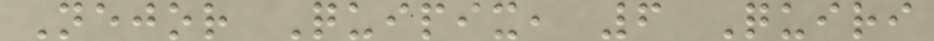Nejor Quipix, 6 Quiri
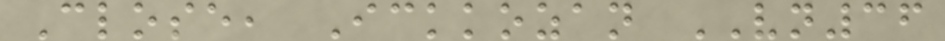Close, Ickkozan VN36
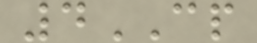4CP
